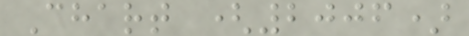Chart (2006)
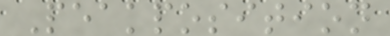Peakposition
